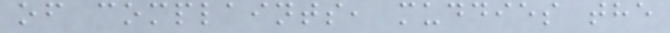of complaints, muddies the
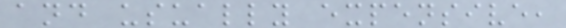and usually expensive,
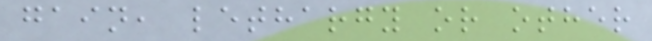gain, lethargy or other
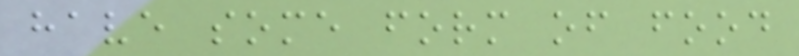have some form of food
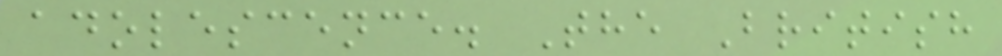adolescence. The British
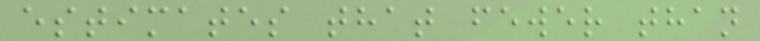estimates that fewer than
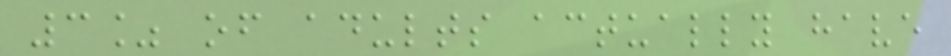3% of adults actually have
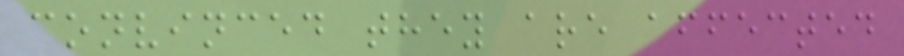convinced they are affected
